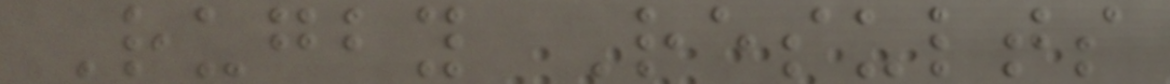Rugby Results
